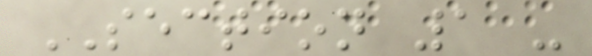SECTION 1 -
